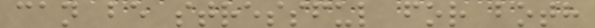can be stressful for both
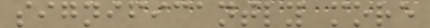significantly more
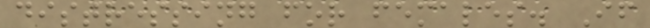distressing for females. If
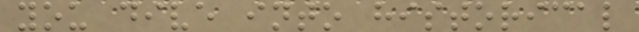you dive into historical
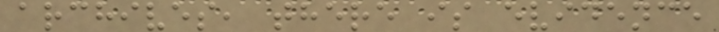archives, there is evidence
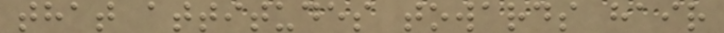that attitudes towards hair
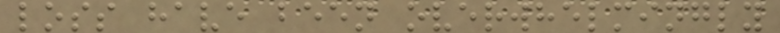loss have been overwhelmingly
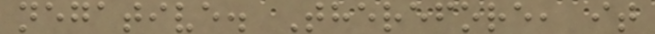negative. Therefore, it
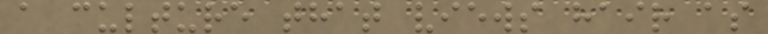a culture that views hair as
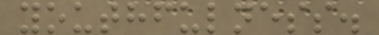youthfulness.
